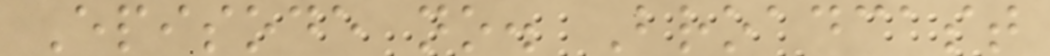Episode no. Broadcast
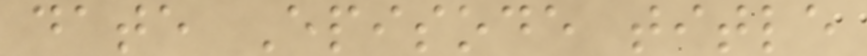date Episode title
